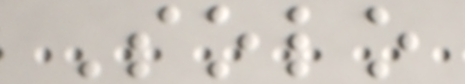Solo
